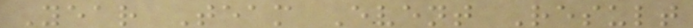Year Team Event Result
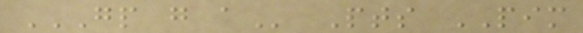GP G A Pts PIM
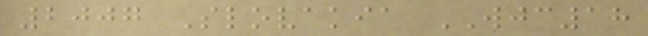2007 Slovakia WJC18
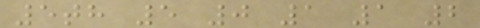5th 5 0 1 1 2
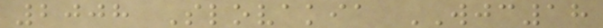2008 Slovakia WJC18
